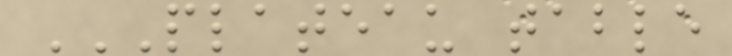PLATEAU TABLE
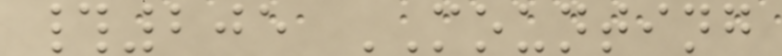#205 MOUNTING
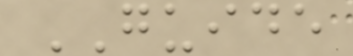GUIDE
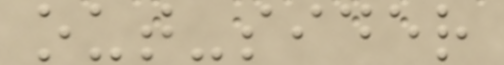out-sider
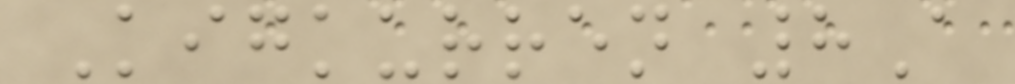Kigkurren 8A
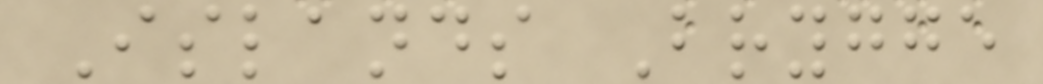Islands Brygge
